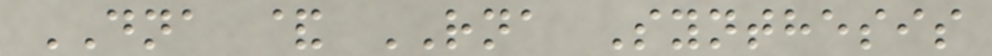DNA & RNA Synthesis
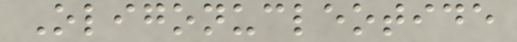Oligonucleotide
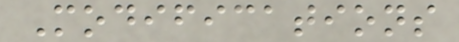Modifications
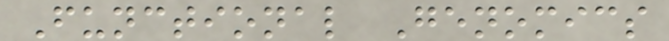Functional Genomics
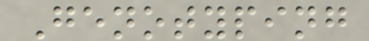Genotyping
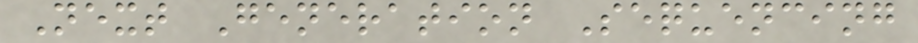Next Generation Sequencing
